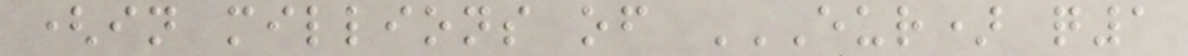(in millions of EUR) Q1
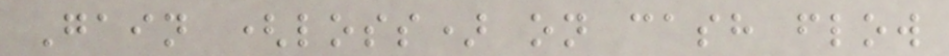Gain (loss) on cash flow
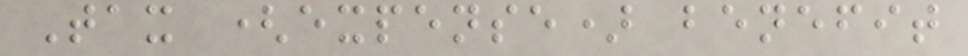Tax (expense) benefit
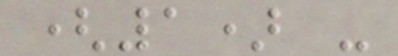(1) -
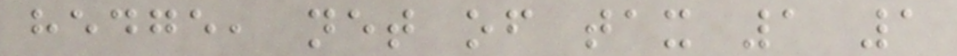hedge, net of tax 1 1
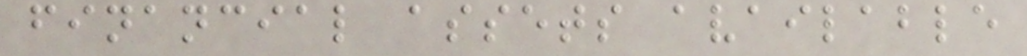financial assets available
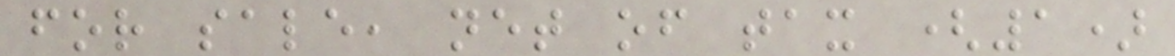for sale, net of tax (1)
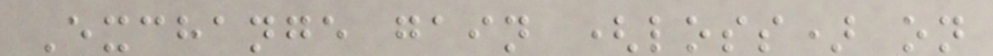Exchange gain (loss) on
